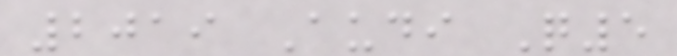2019 Audi Q5
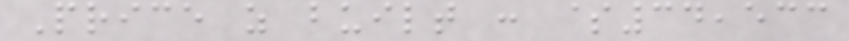Price as built : $34,533
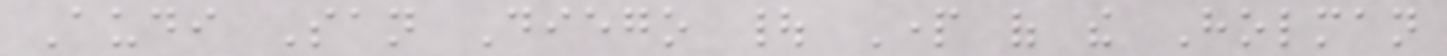Audi San Diego | Part of the Holman
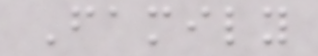Family
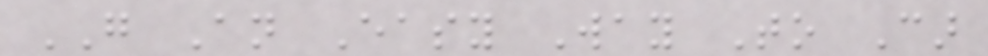GO An Easy Way To Car
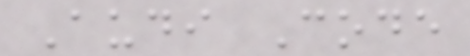Audi Code
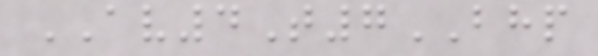AV4T7BHP
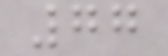77
